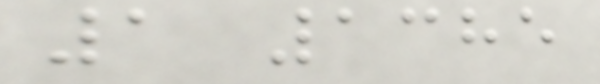1 1385
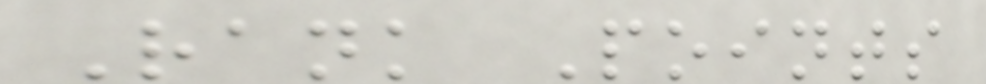Rank Points
